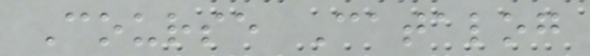Course Catalog
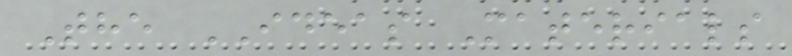The IDEAS Materials
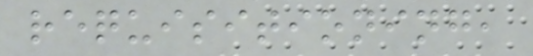requisitioning,
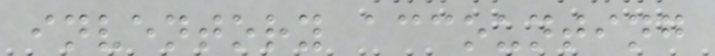inventory accounting
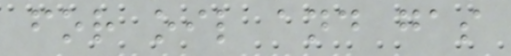for oil and gas
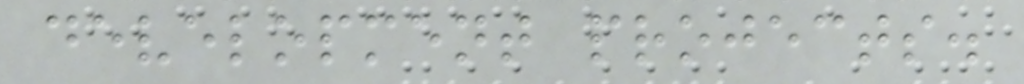development projects.
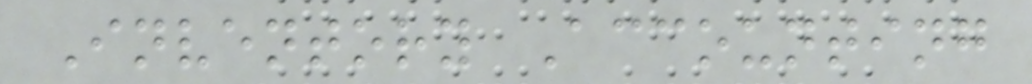Inventory Accounting
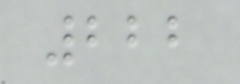222
